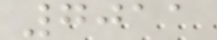7011
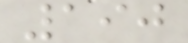190
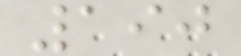190
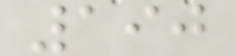190
